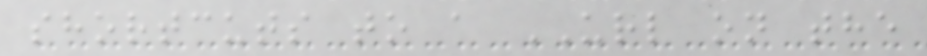shortcuts to a URL on the
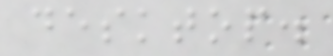desktop.
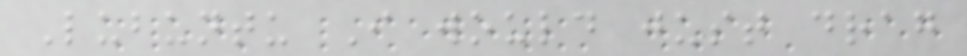Lubuntu I would just drag
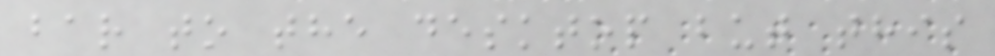bar to the desktop but this
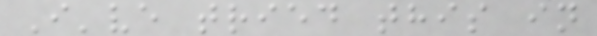I've tried this in
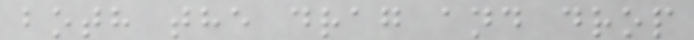both the drag and drop
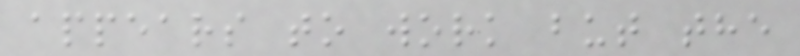appears to work but the
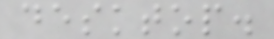desktop.
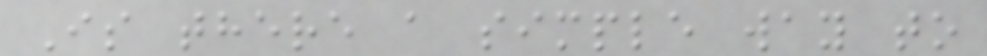Is there a simple way to
